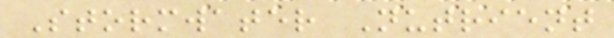Stormwater Nutrient
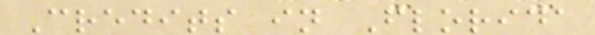Credits in Florida
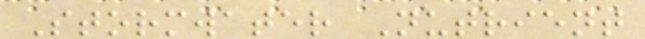Stormwater Nutrient
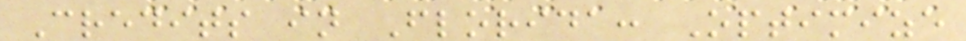Credits in Florida: Optimize
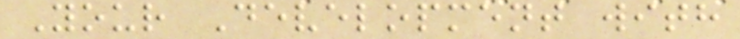Your Development with
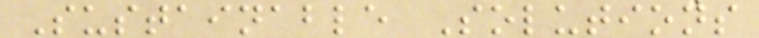Sustainable Solutions
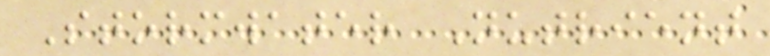Stormwater Nutrient
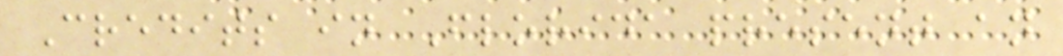Credits in Florida present an
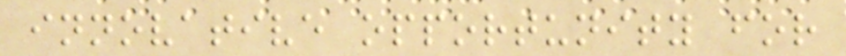innovative opportunity for
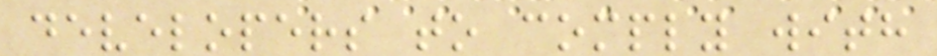developers to comply with
